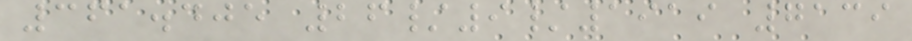361.405 26/9/1919 7139
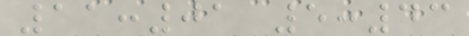11:01 5:43
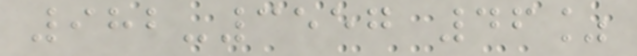982-3557 46%
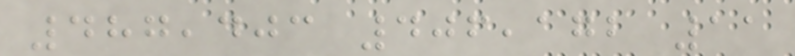487,403 406,172 11
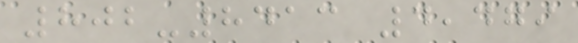802-8413 4,479
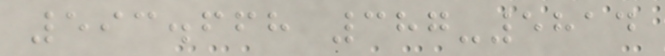593.668 387-5814
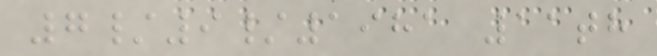7/9/1981 11th
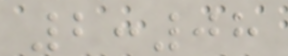2:08
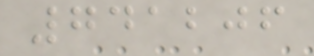741206
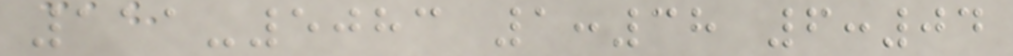111-5083 1:38 6:04
